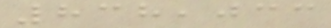838,033
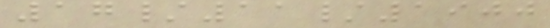17/11/1900
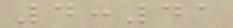4:41
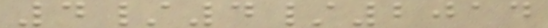4/4/2014
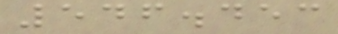546.453
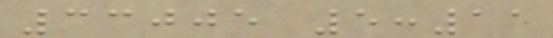33005 5:11
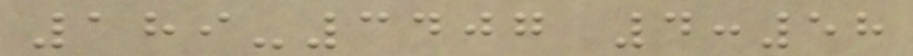189-3407 4:58
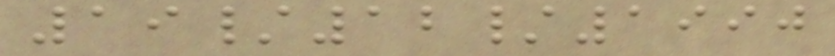19/12/1990
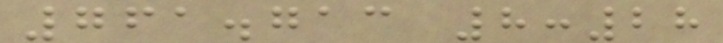761.713 8:28
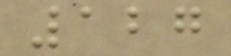127
